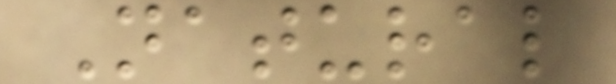Natural
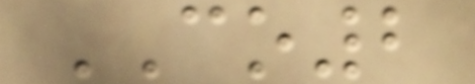CO2
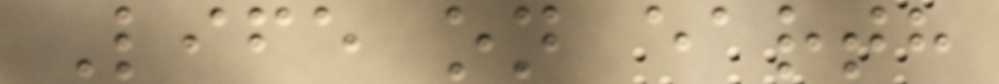Life on earth
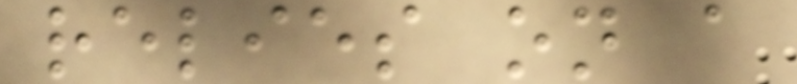relies on a
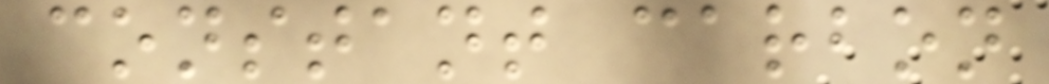constant carbon
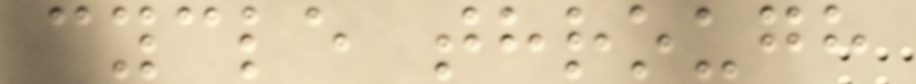cycle through
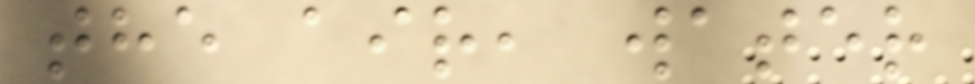the air, water
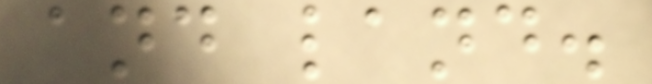and land.
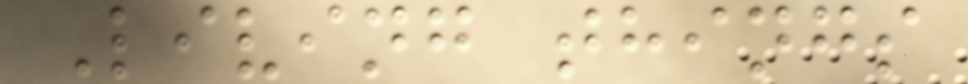Living things
